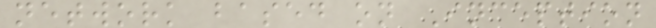network based on Inception
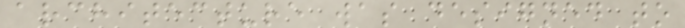architecture was designed to
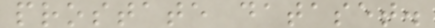prostate dataset.
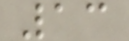13
